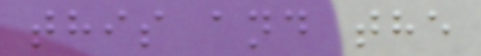this and the
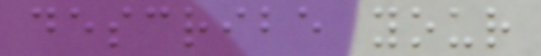describe your
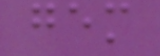gem
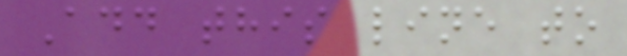Add this line to
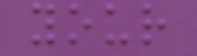your
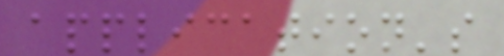application's
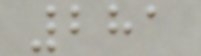281
